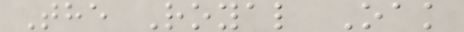The Royal Oak
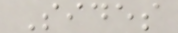Sides
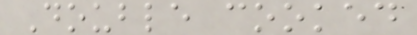Double cooked
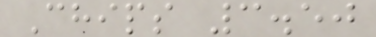Chips 3.50
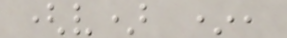(v) *,
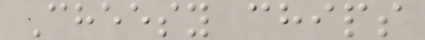Cheesy chips
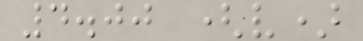4.00 (v)
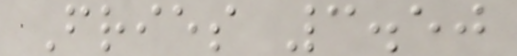Fries 3.50
